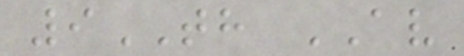9TH AV
